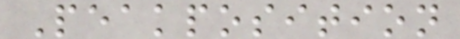Peakposition
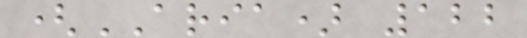(ARIA) 122
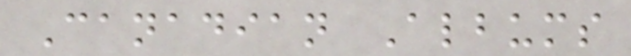Canadian Albums
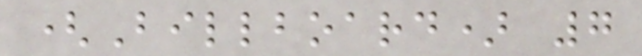(Billboard) 7
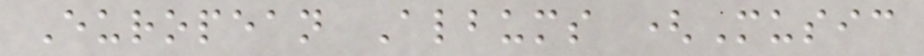European Albums (Music
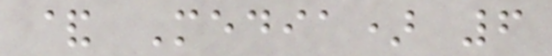& Media) 6
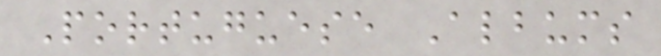Portuguese Albums
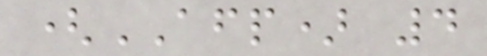(AFP) 4
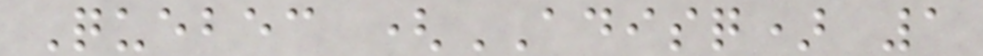Quebec (ADISQ) 1
